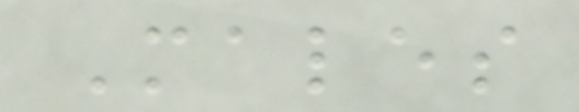Males
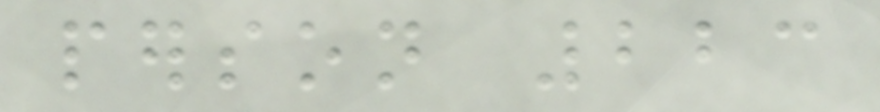person 223
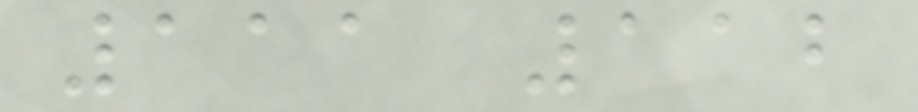111 112
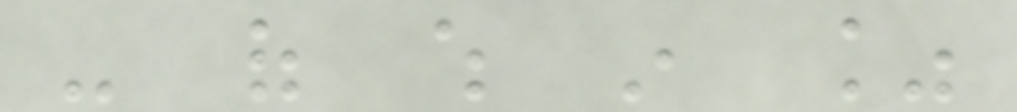- of which in %
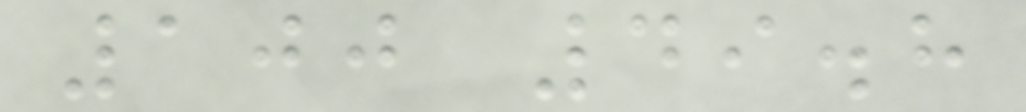100 49.8
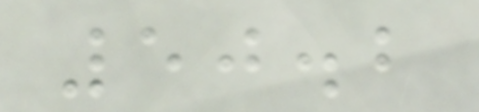50.2
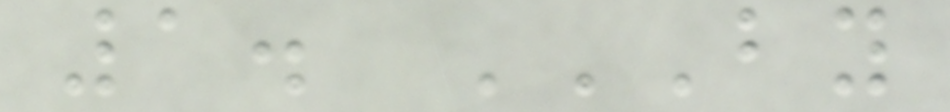1. BY
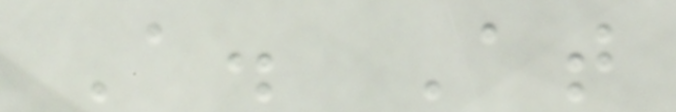A. At
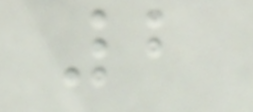2
